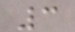3
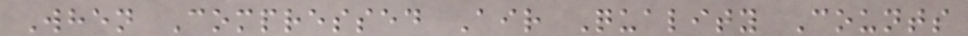When Compressed Air Quality Counts
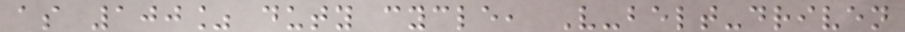as 100% duty cycle, V-belt-driven
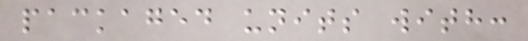packaged units with:
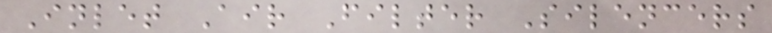Inlet Air Filter Silencers
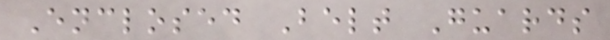Enclosed Belt Guards
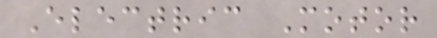Electric Motor
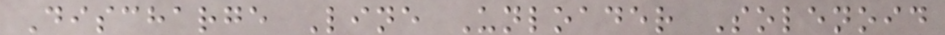Discharge Line Unloader Solenoid
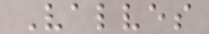Valves
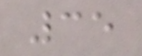35
